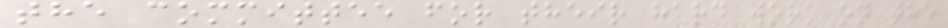the committee for their hard work on the
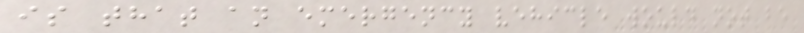is that an emergency vehicle would not be
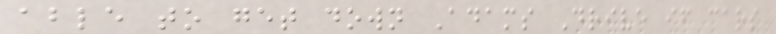able to get down Adams Drive if cars
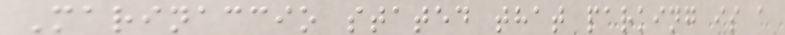Marinaccio stated that parking is a
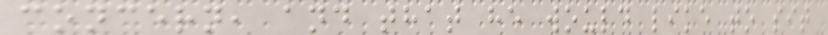concern, and that he would like to sit
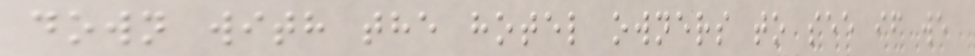down with the hotel owners to see if we
